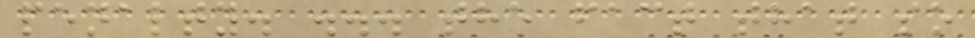penalty. ... the fact that so
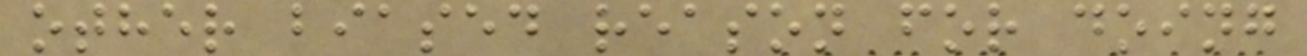other biased reason for doing
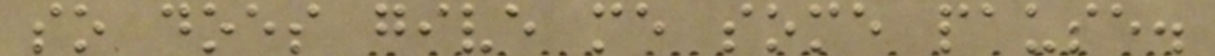so does give me some pause.
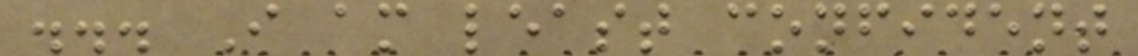... I am least confident
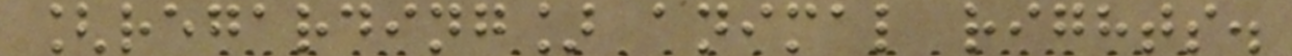[regarding] animal rights.
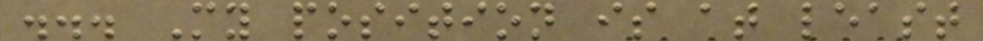... My position is at least
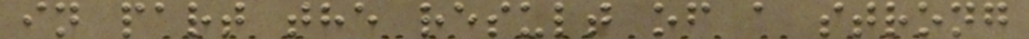in part the result of a strong
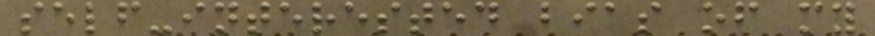self-interested bias of my
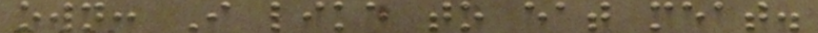own: I like to eat meat.
